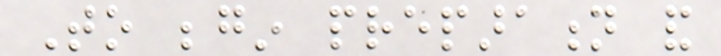To begin preparation and
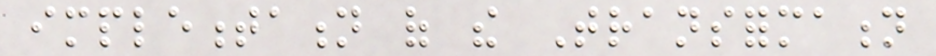implementation of the Transformation
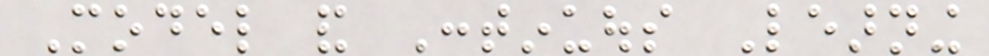Model and Continuous Learning
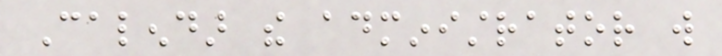Calendar the administrator will
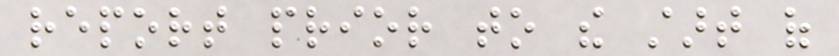report prior to the start of
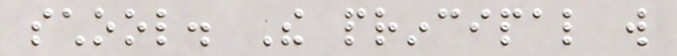school. The principal will
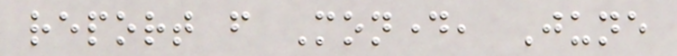report from Monday, June
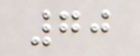70
